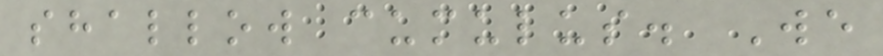shallow cumulus. We
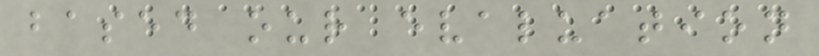based our evaluation
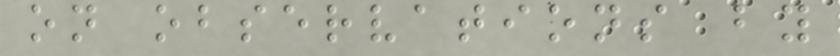on observations by
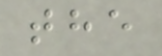the
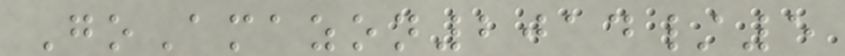GoAmazon2014/5
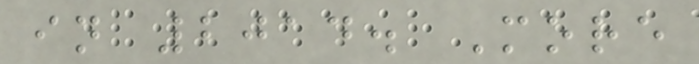in 2014. More
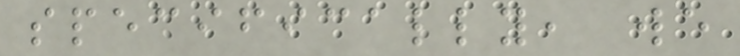specifically, we
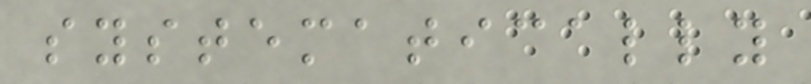systematically
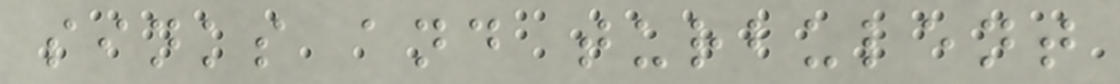sinks and turbulent
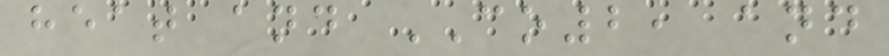heat and CO2, and
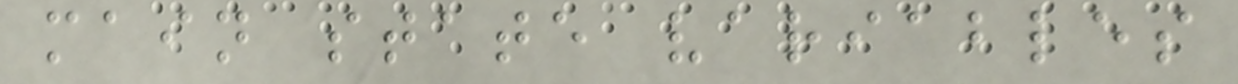main state variables
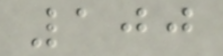100
